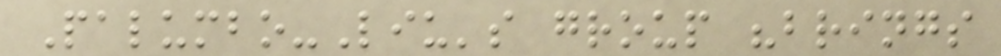Palumbo-Liu's group "brings
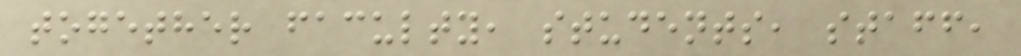together faculty, students, staff,
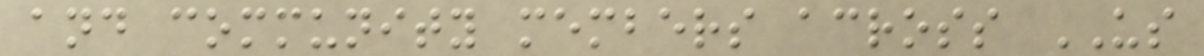and community members across US
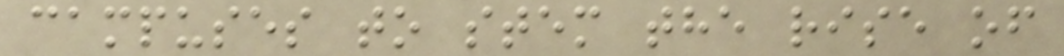campuses to stem the rise of
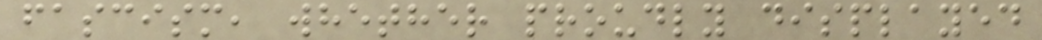fascism, whether proudly displayed
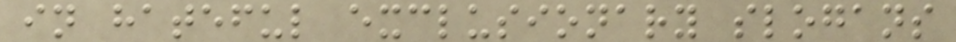in hateful exclusionary slogans
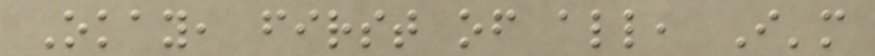Okay, first of all, I'm
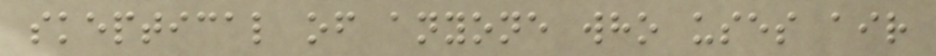skeptical of anyone who uses air
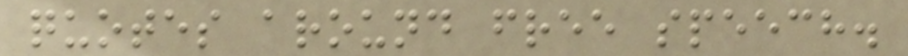quotes around free speech.
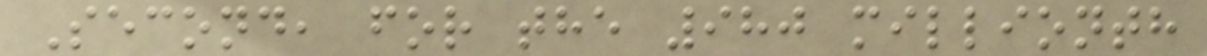Second, for the 980 millionth
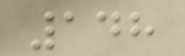148
